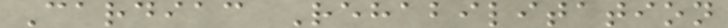Cardiac Rehabilitation
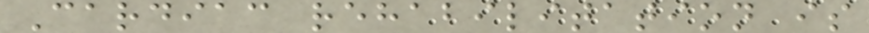Cardiac rehabilitation is
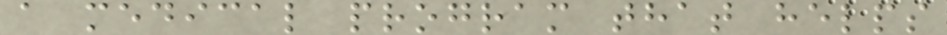a medical program that helps
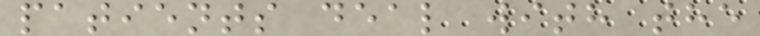patients deal with the
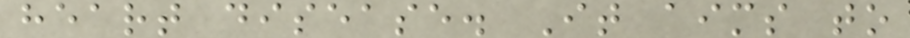heart disease. It aims to
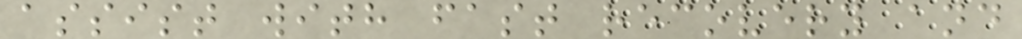assist with fast recovery and
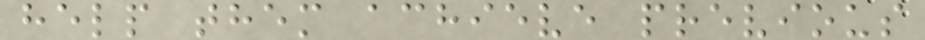help them achieve previous
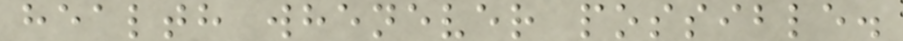health whenever possible.
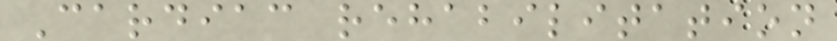Cardiac rehabilitation
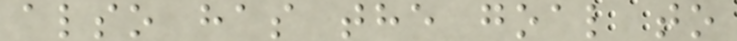also has the goal to
